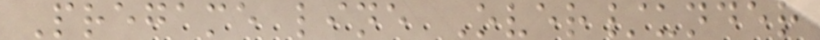Pregame line Over/under
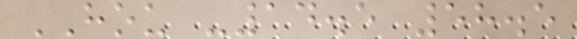HOU -14.5 58.5
